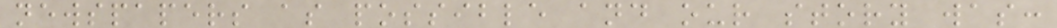newspapers as possible and our story was:
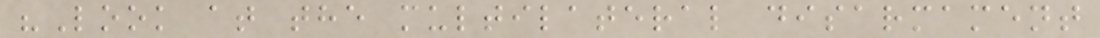"Look at the multilateral disarmament
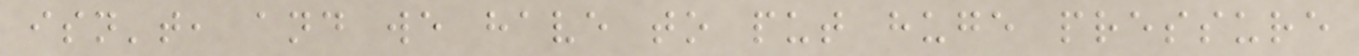isn't, and we have to put huge pressure
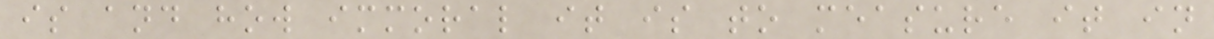is and how immoral it is to measure it in
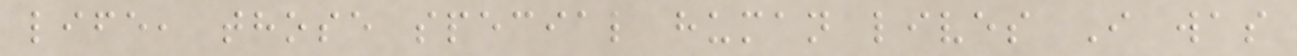life, those special human lives I was
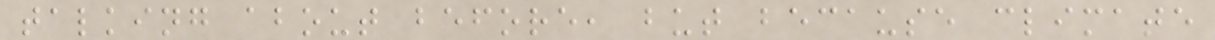talking about before, but because climate
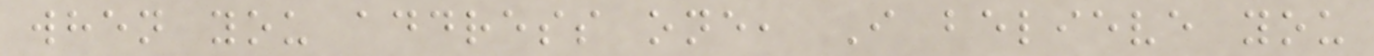when you address one, I believe you
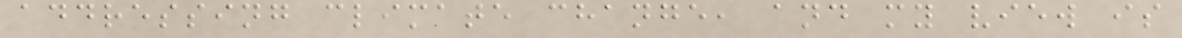addressing climate change, and my view is
